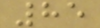85
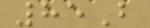85B
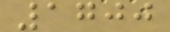1700
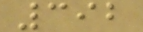392
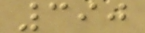390
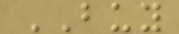BUY
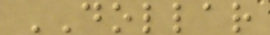DOLLAR
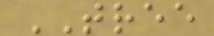TREE
